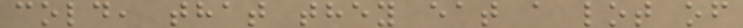cold, that they eat a lot of
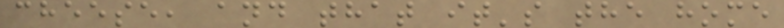cheese, and that it's the home
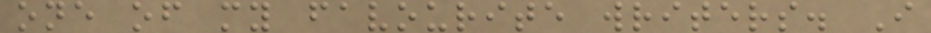one of my favourite writers. I
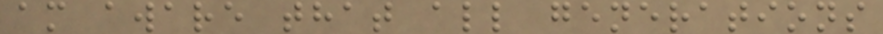am aware that all generations
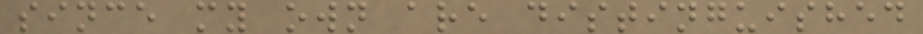since my own are distinguished
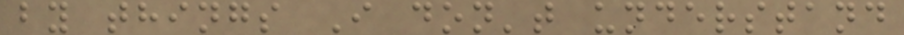by things I don't understand
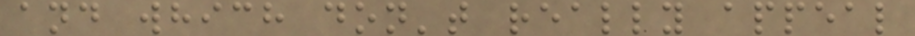and which don't really appeal
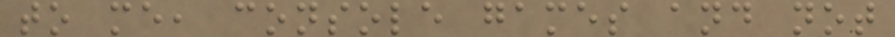to me, console games and not
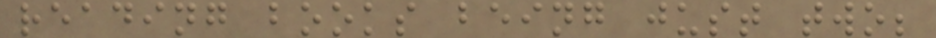reading books being just two;
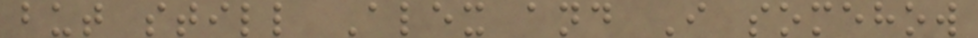but still Alex and I somehow
